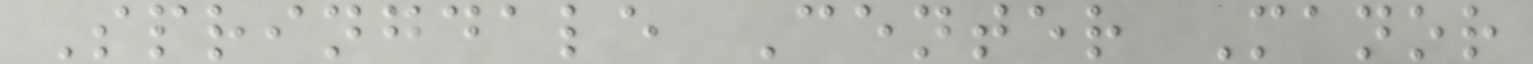Springdale Center Manor
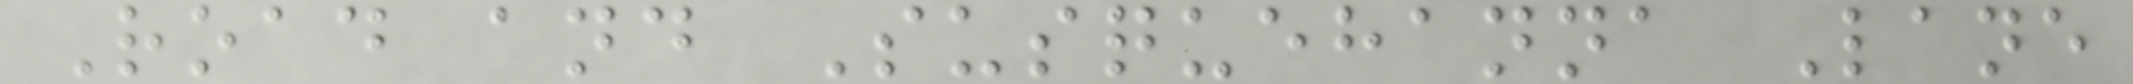Road and Susquehanna Lane
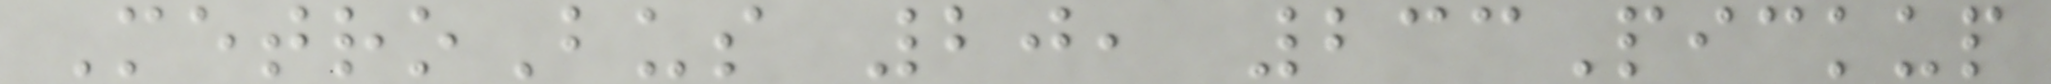MetroBus 20, 233Pickup
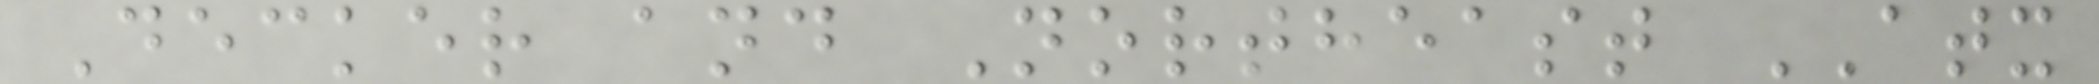Decker and Northeast ATX
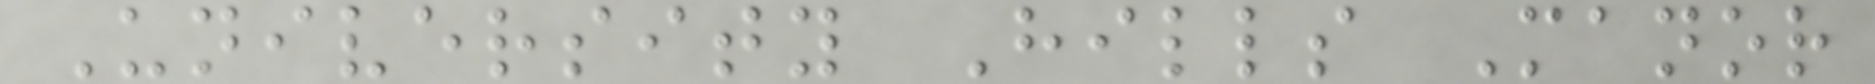University Hills Manor
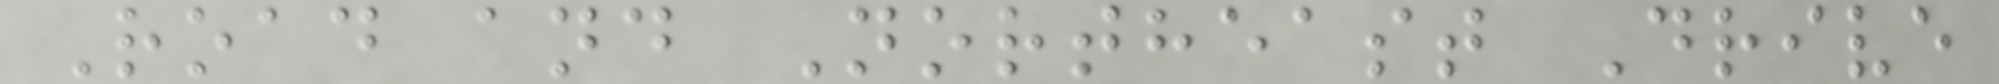Road and Northeast Drive
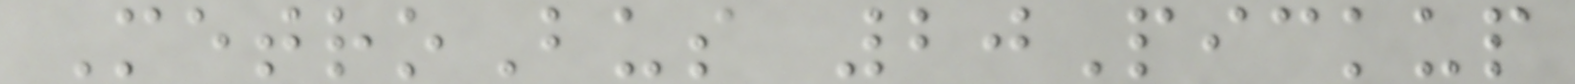MetroBus 20Pickup
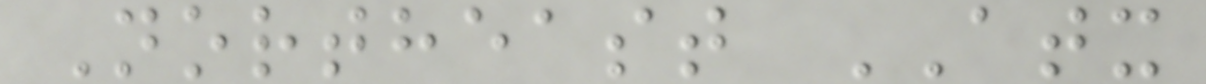Northeast ATX
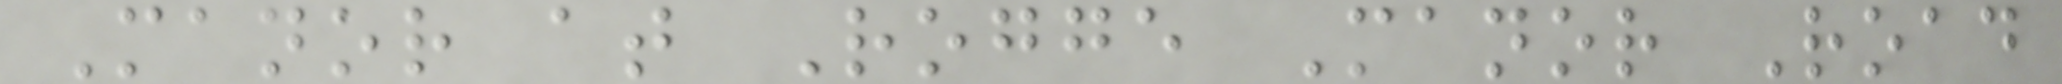Manor at Rogge Manor Road
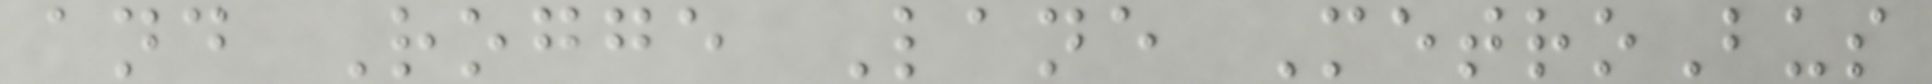and Rogge Lane MetroBus
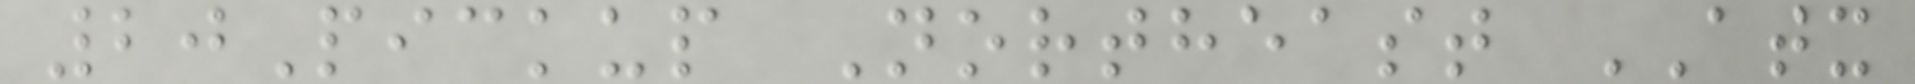20Pickup Northeast ATX
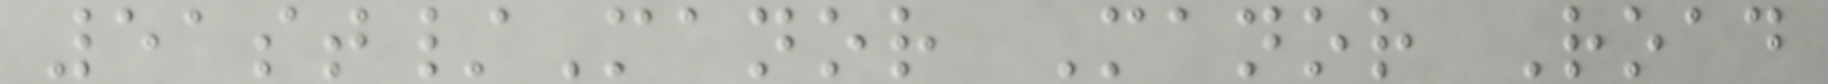51st/Manor Manor Road
